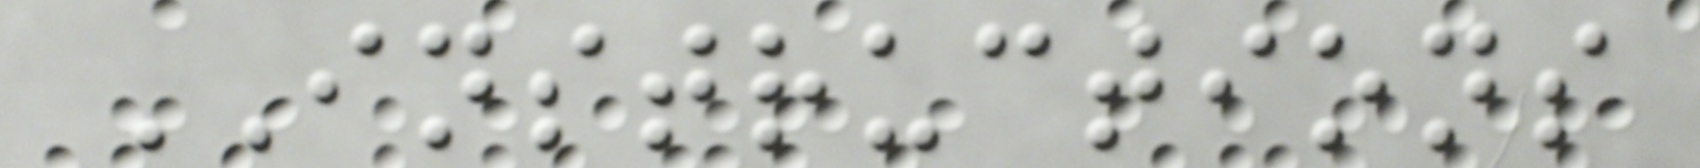INSTRUCTIONS
